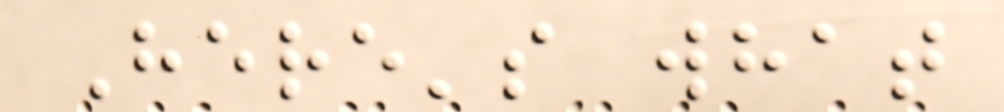Here's what
